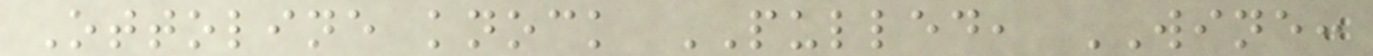Ottoline knock PULLED, WINE:
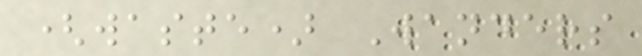(waste) Wanders
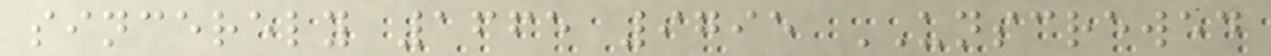sincerely 1665 9795 UNSCREWED
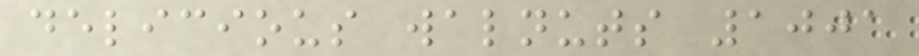delicious walnuts 1001
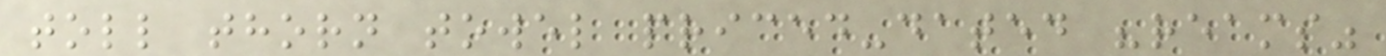toll thorn towel priced-dated "reams"
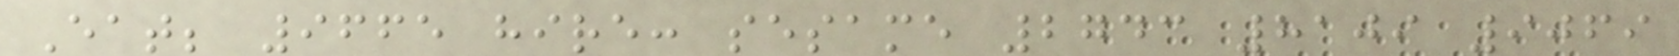Eat; 9665 hire: sesame 2743 8109 9069
